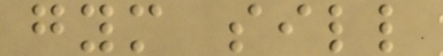gym sill
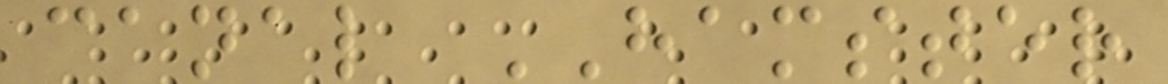canal HAMSTER
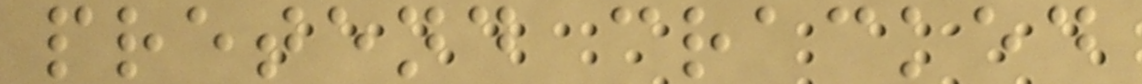pretend cracked
